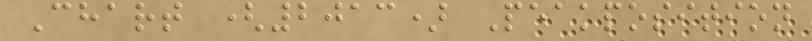Chart (2013) Peakposition
